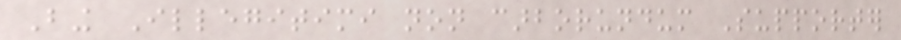Bing Illegitimi non carborundum Supporter
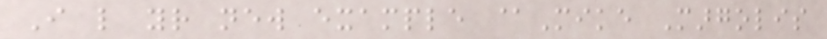I like your new example @Mike Margolis
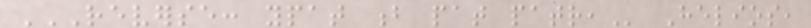REVERSE: YPAT B PAT PATR, Helios,
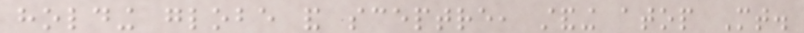holding globe and sceptre, standing atop Mt.
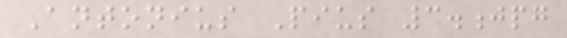Antonius Pius 3.jpg
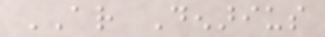AR Denarius
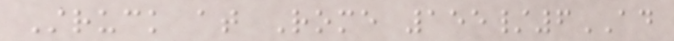Struck at Rome 155/6AD
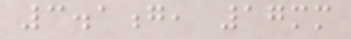3.1g, 17mm
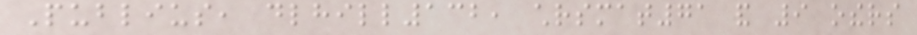Publius, dlhill132, chrsmat71 and 9 others
